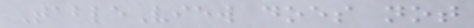TableView does not
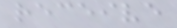receive
